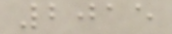2015
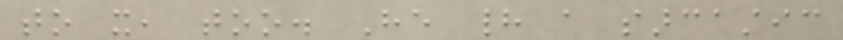to it, too. He had a sarcastic
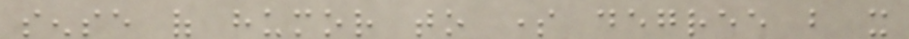sense of humor to some degree but it
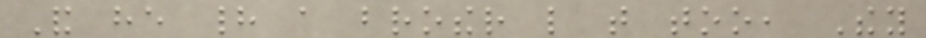And he had a brother like that too, They
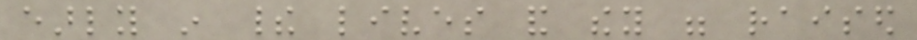early in their lives and they were raised
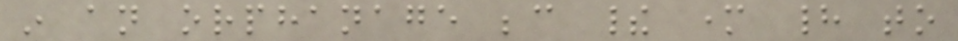in an orphanage because their mother had to
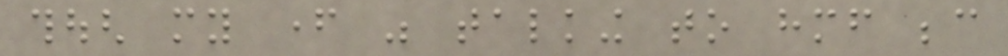though my father was talking to himself because
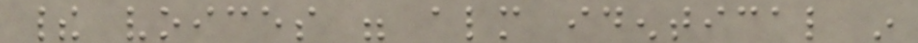their voices were almost identical in
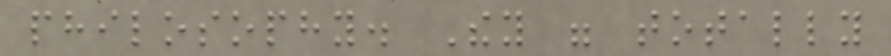philosophy. They were totally
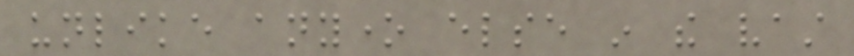unlike anyone else in the vast
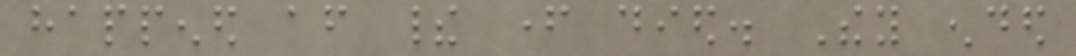happened after their father died. They ended
